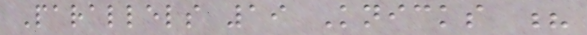Parallels 19 Knicks ?
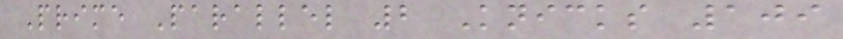Prime Parallel 2 Knicks 109
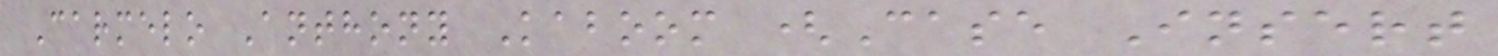Carmelo Anthony Kaboom (Case Insert
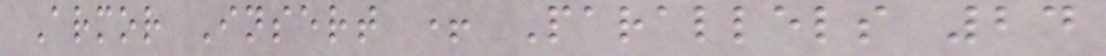Armor Insert + Parallels 24
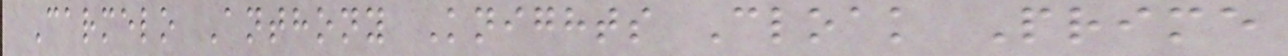Carmelo Anthony Knights Cloak Prime
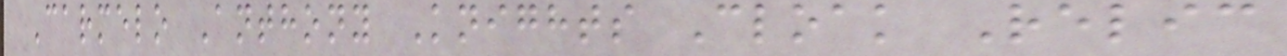Carmelo Anthony Knights Cloak Relic
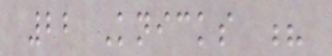22 Knicks ?
